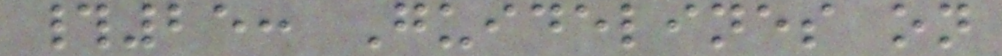#25: Guidelines on
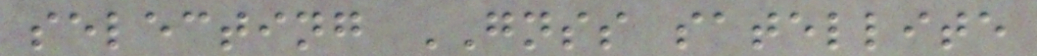selecting GNSS satellite
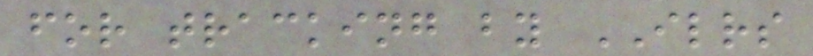for tracking by ILRS
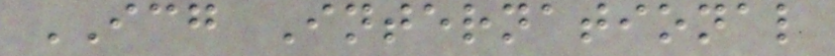ICG International
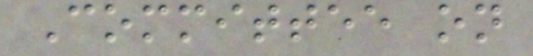Committee on
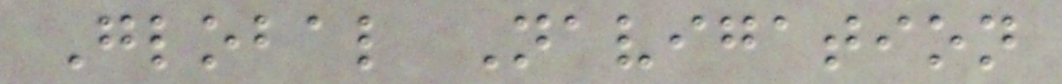Global Navigation
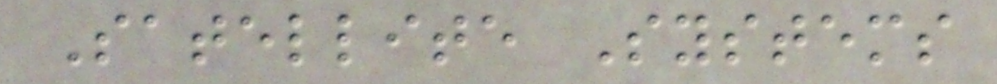Satellite Systems
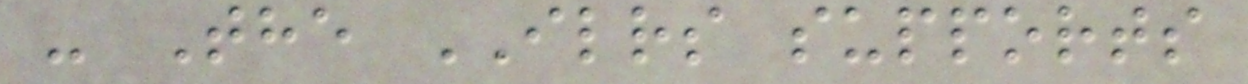- The ILRS supports
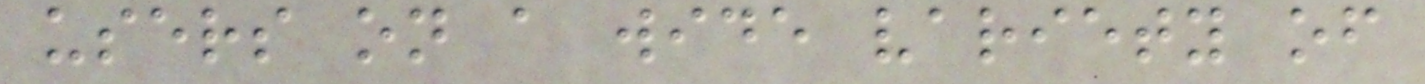users on a wide variety of
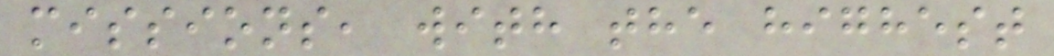missions, with the highest
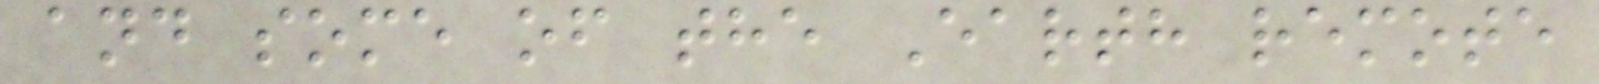and some of the Earth remote
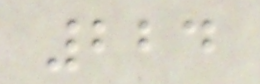224
